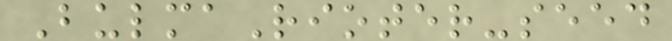BulmaRioter-seed
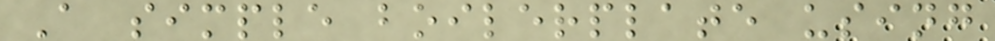A simple boilerplate using
